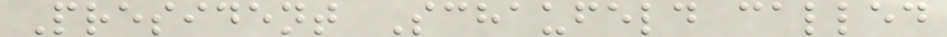President Schaufeld called
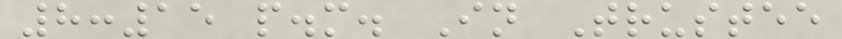8:15 p.m. In Trustee
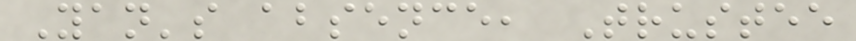Yan's absence, Trustee
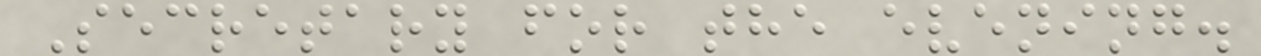Secretary for the evening.
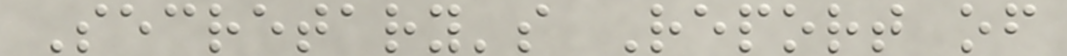Secretary's Report of
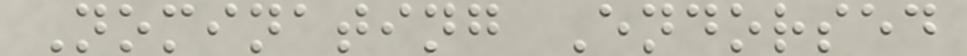Nominating Endorsed
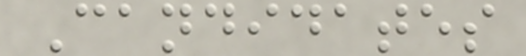Candidates
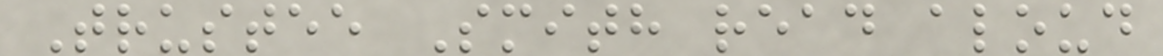Trustee Smith read aloud
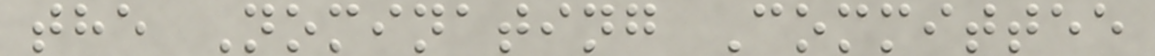the Nominating Committee
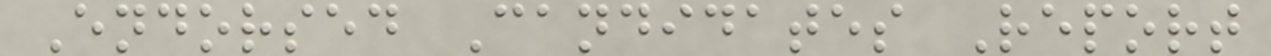Endorsed Candidates Report
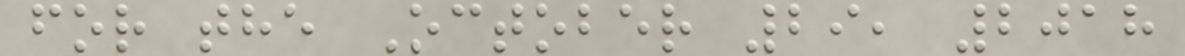for the October 29, 2018
